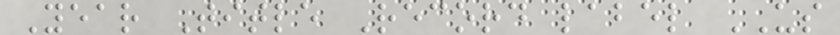Year Title Record label US
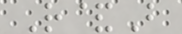R&B
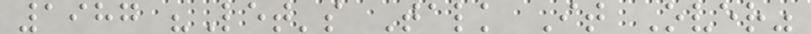1987 "Let's Talk It Over"
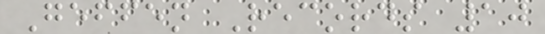Geffen Records 10
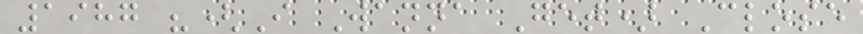1987 "(I Wanna Get) Close
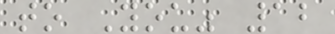to You" 12
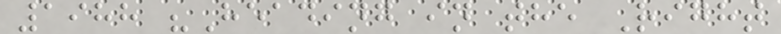1988 "Heading in the Right
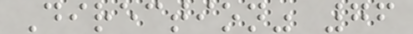Direction" 76
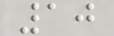10
